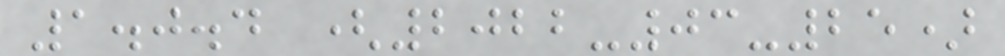1.0.4 (2022-03-25)
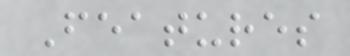Features
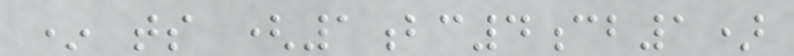* ts (1bc4cb1)
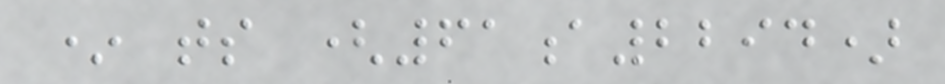* ts (61a2294)
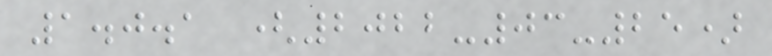1.0.1 (2022-03-25)
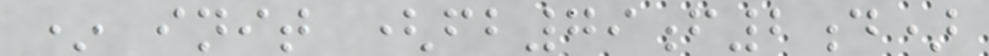* init (fb79f2d)
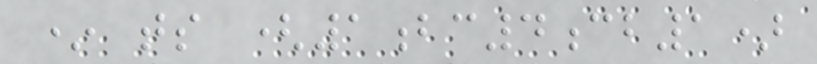* ts (1bc4cb1)
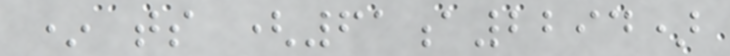* ts (61a2294)
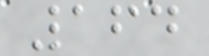164
